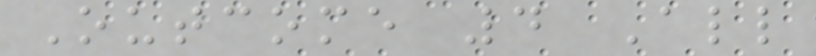Outcome 4 All
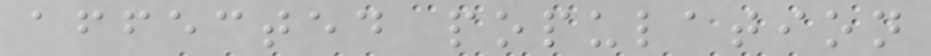affected population
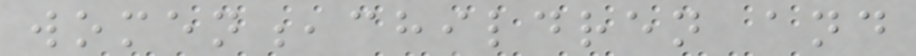women,children and
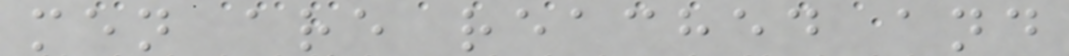men are reached and
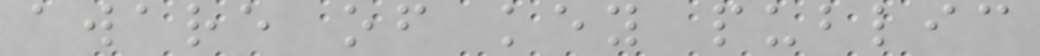aware of key public
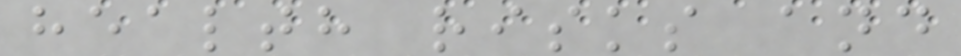health risks and
